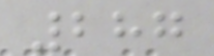287
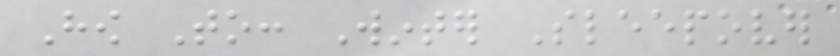How To: Winter Sleepover
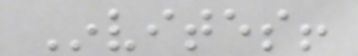Invites!
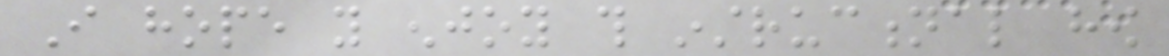I hope you enjoy this instructional how
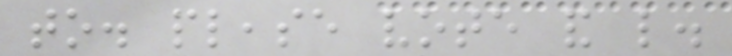to. please vote and like.
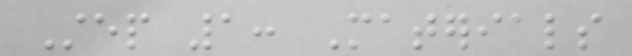Step 1: Materials
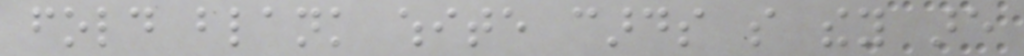fold blank white cards so they are
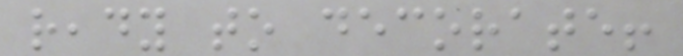ready to decorate!
